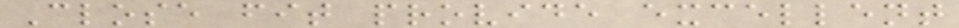Close fit provide excellent
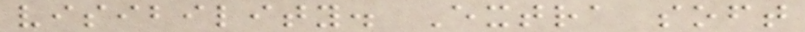visibility. Extra soft
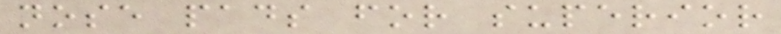nose pads for superior
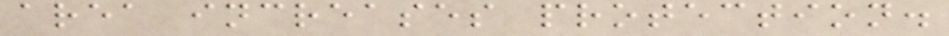area increases protection.
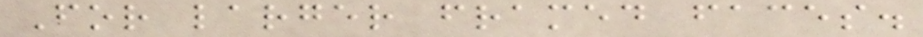For larger framed faces.
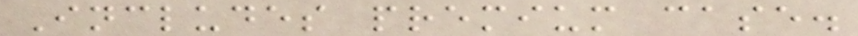Includes premium case.
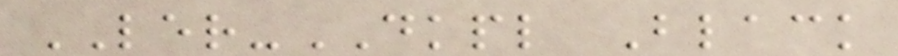LER-DKPL Black
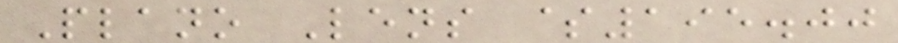Plano Lens $195.00
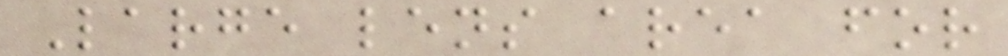Large lens area for
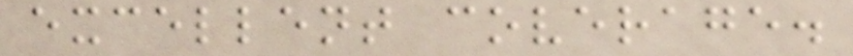excellent coverage.
